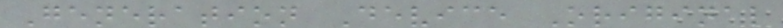Generation Device Original
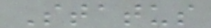Status
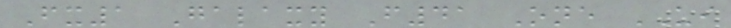Fx1 Galaxy F41 One UI
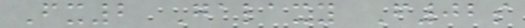Fx2 Galaxy F02s
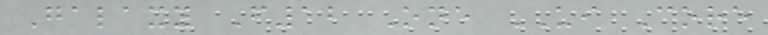Galaxy F12 One UI Core
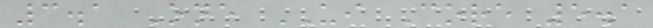3.1 One UI Core 5.1
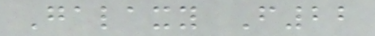Galaxy F22
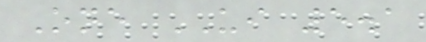One UI 5.1
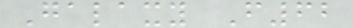Galaxy F62
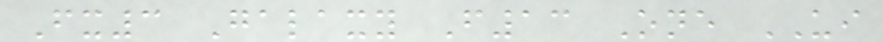Fx3 Galaxy F13 One UI
